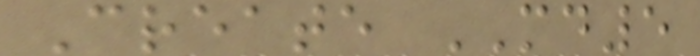Create MD5
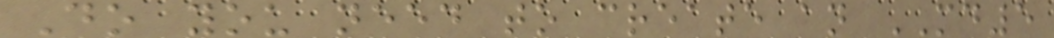Do you need to create an MD5
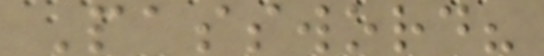Password?
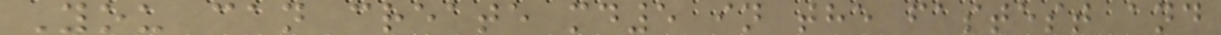You can create md5 in the fastest and
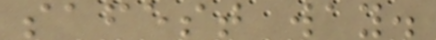safest way.
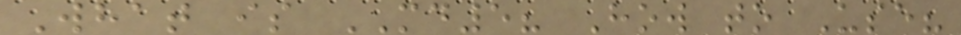What is MD5? How to Use?
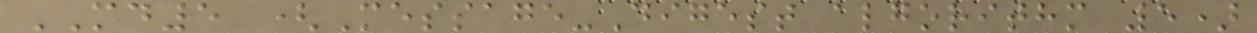MD5 (Message-Digest algorithm 5)
